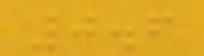0.6
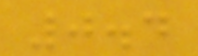0.4
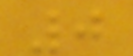0
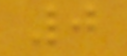0
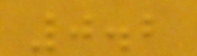0.2
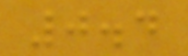0.4
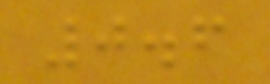0.6
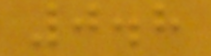0.8
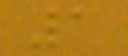1
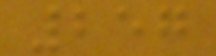257
